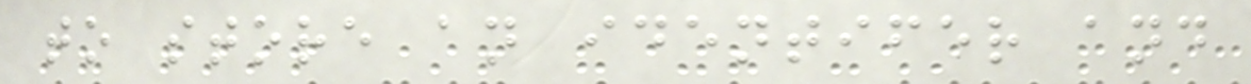to store an identifer and
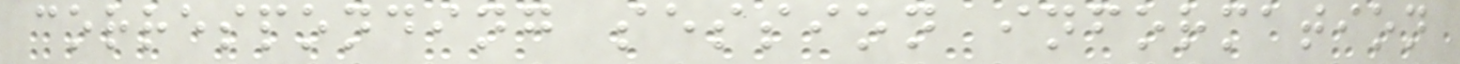corresponding session information
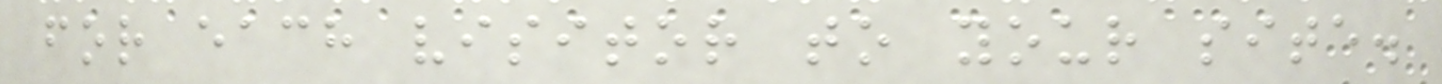for each visitor to your site.
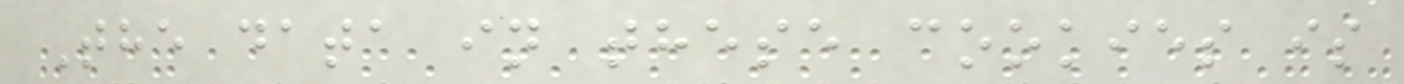The data in these cookies is
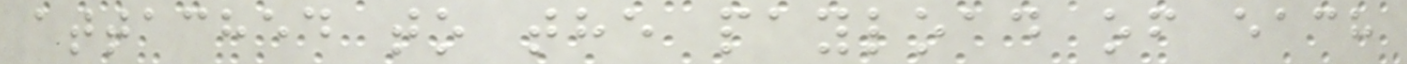attached to the payload of each
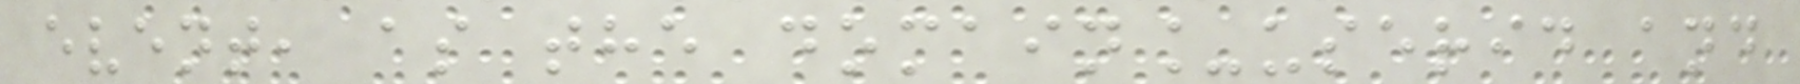event, as the domain_userid and
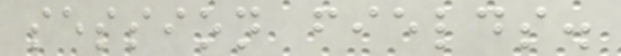session fields.
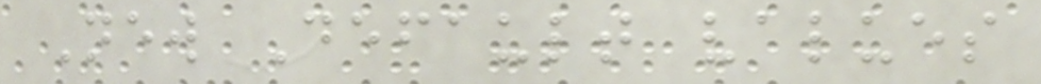New Default values
